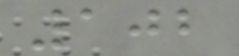102
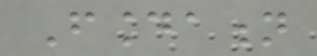Foundation
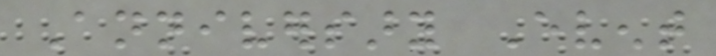Anniversary Event
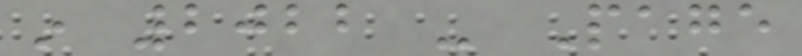in 2022 - Page
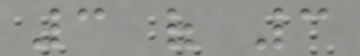3 of 3
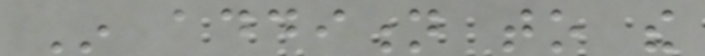In addition to the
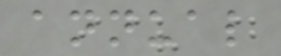annual
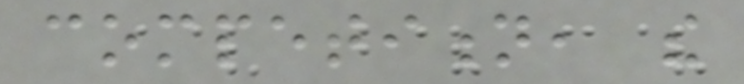competition, the
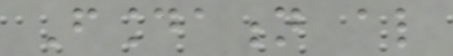Foundation also
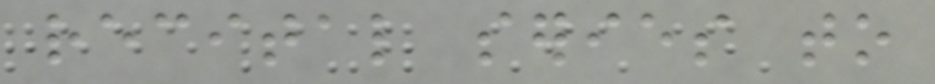recital series to
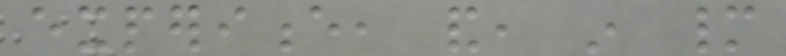experience, and, in many
